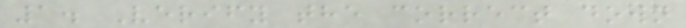1. Verify the correct down
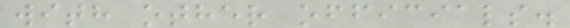with other officials.
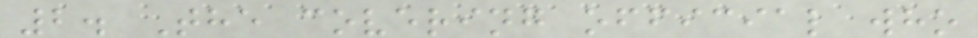2. The covering official who
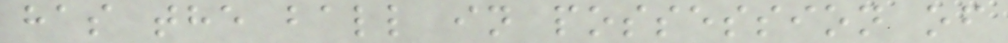has the ball in possession of
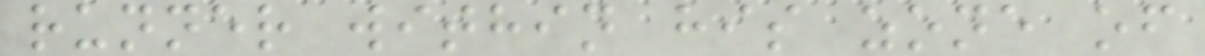runner within his zone of
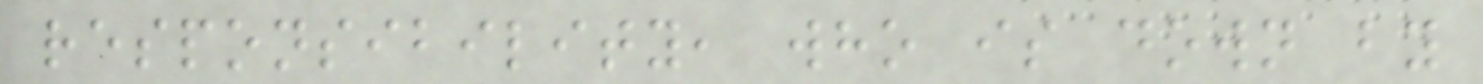responsibility, who is down by
